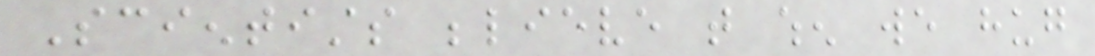Scientists believe that when we hug
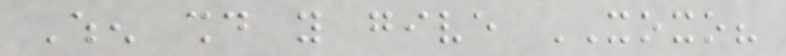When should you give XOXO?
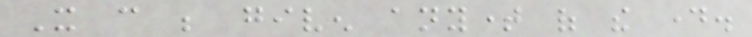It can be given anytime of the day.
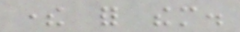there for them.
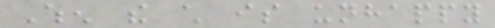When the child is unhappy
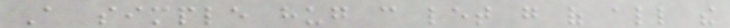A simple hug can let go of all the
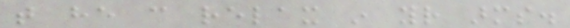that he can relax in your arms.
